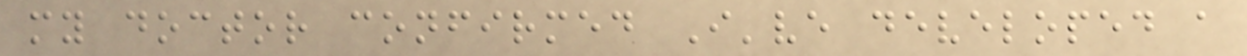my doctor confirmed I've developed a
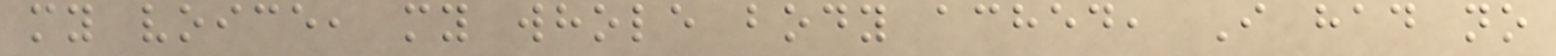my voice, my whole body ached, I had no
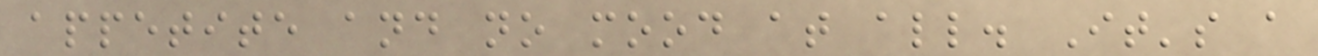appetite and no mood at all. It's a
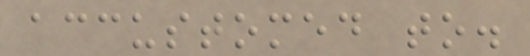accustomed to.
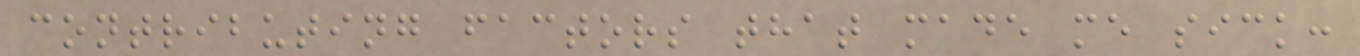contributing factors that made me sick:
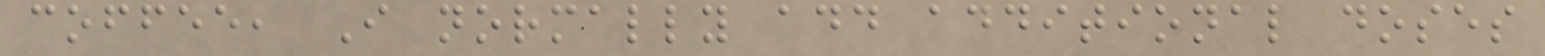coffee, I normally add additional doses
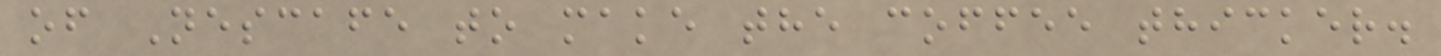of Nescafe to make the coffee thicker.
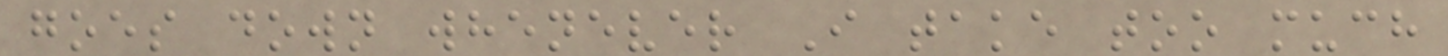goes down whenever I take too much
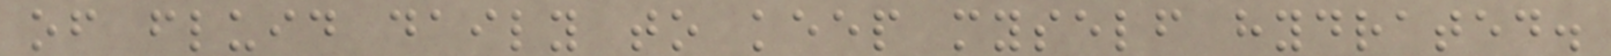of fluid daily to keep myself hydrated.
